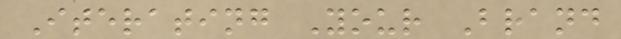Iterating Your Brand
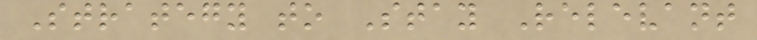Strategy to Stay Relevant
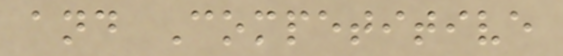and Competitive
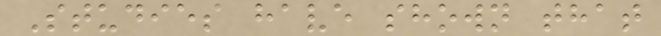Studies have shown that
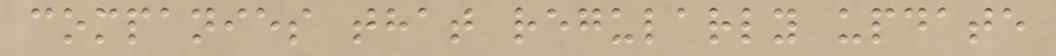companies that regularly update
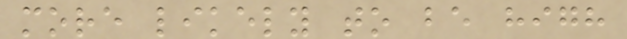more likely to be high
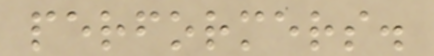performers.
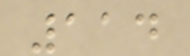114
